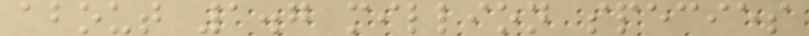about 1.7 million species
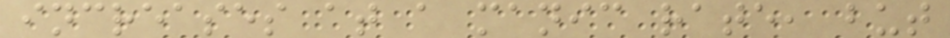increases at a manic rate, but
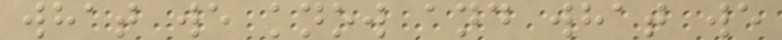what we know and what we
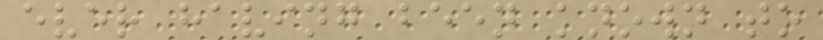ever having been known to
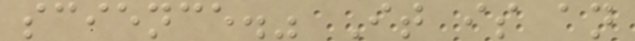science." It is an
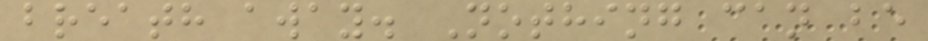breath away. Nothing can be
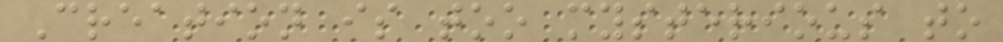Creation is too mysterious to
